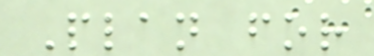Plan for
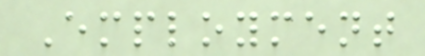Employment
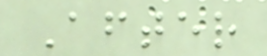After
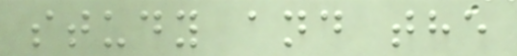study and the
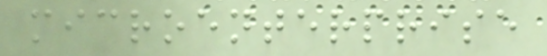microenterprise
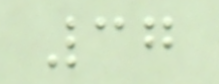37
